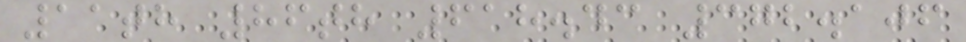11th 86th 618.43 372.106
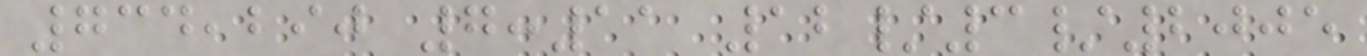734,290 7:11 12/3/2005
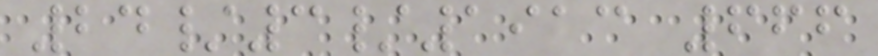24/3/1913 666
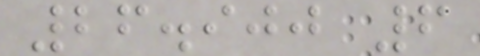26.900 6
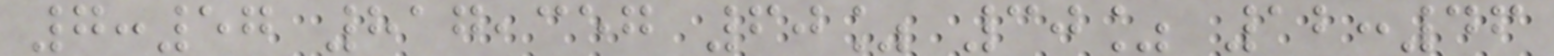7:57 817,357 60% 30% 12:46
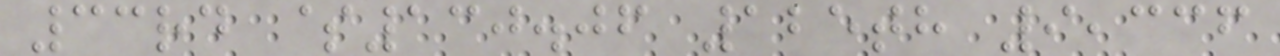33rd $130.06 125th 9,336
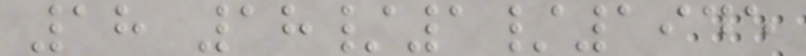18 18/1/1945
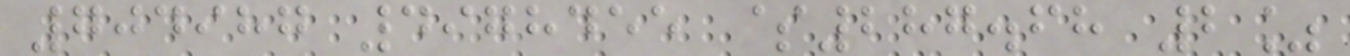704987 4978455 $287.68 2%
